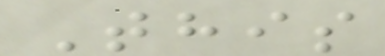This
